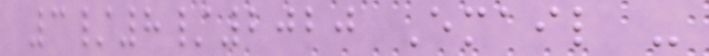3/8/2020 Email -
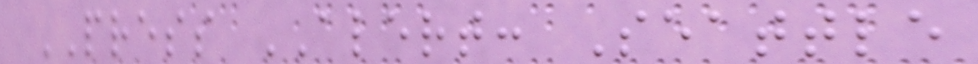PRESS ALERT: Seattle
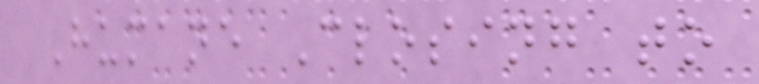Humane Closing to
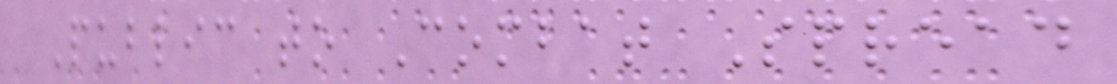Public to Combat Spread
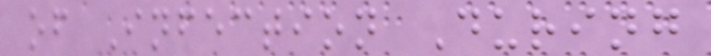of Infection During
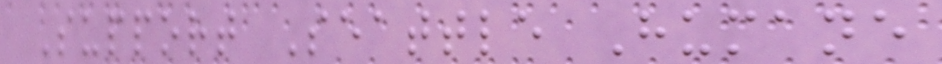Support Seattle Humane
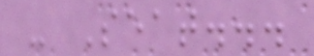- Seat...
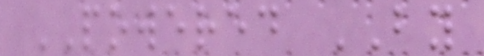POWERED BY
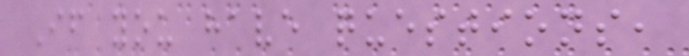If you have questions,
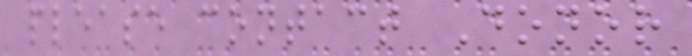please contact Donor
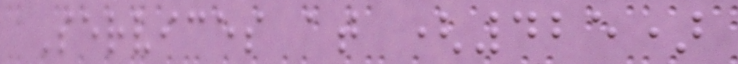Services at (425)
